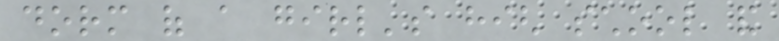dorm of a girl's high school and
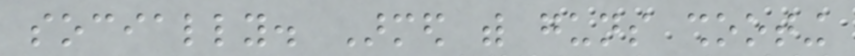socially. Armed with guns shooting
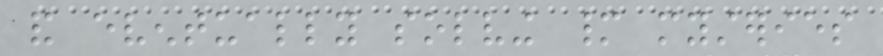and eventually solving many mysteries
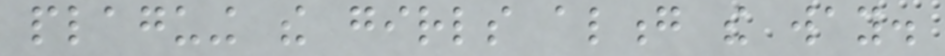plaguing the girls along the way.
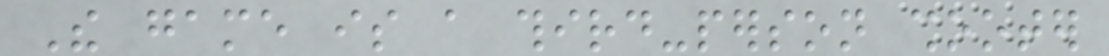The game is a third-person shooter
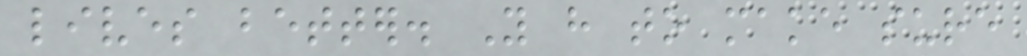lives better. You have to make sure
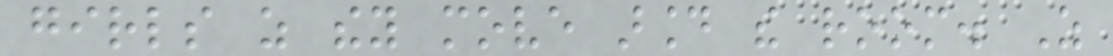girls as they move around the room. As
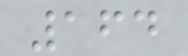164
